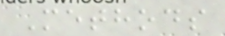Methods
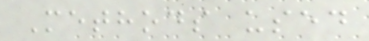Methods used
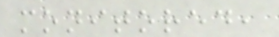monitored,
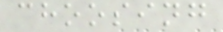choosing
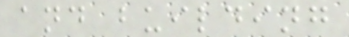and building
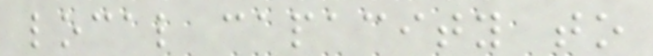local capacity to
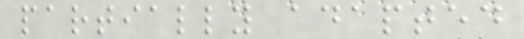partially adapted
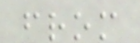from
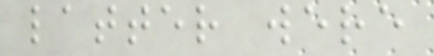latter were
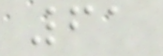61
